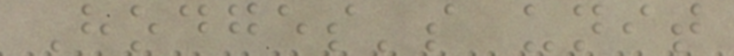Hodges's unit
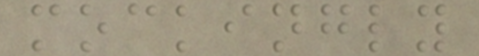mockingly
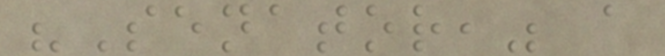"Senator," a
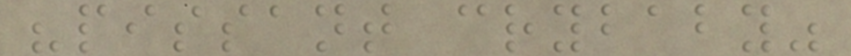"pissant crybaby"
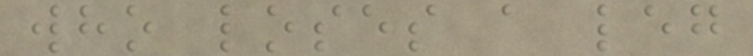who loses a leg
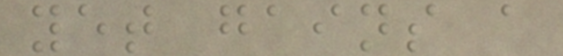yet gains a
